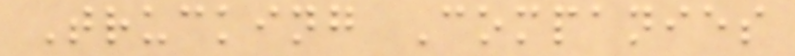Trucking Companies
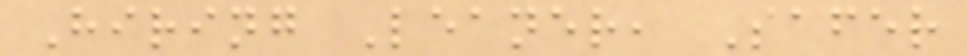Hiring Leaner, Safer
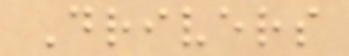Drivers
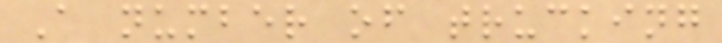A number of trucking
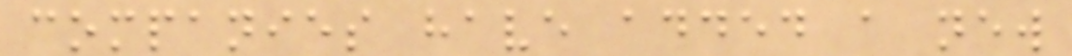companies have added a new
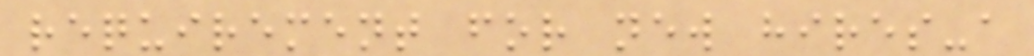requirement for new hires-a
